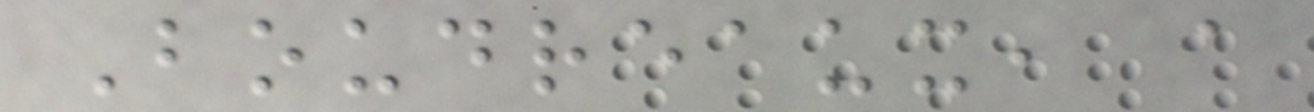Boudreaux, a
